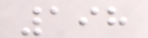198
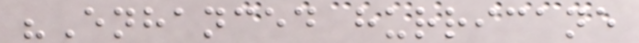"Enhanced hurricane
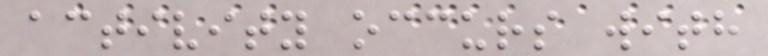activity occurs with
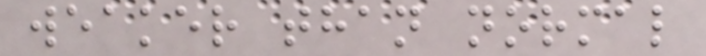weaker than normal
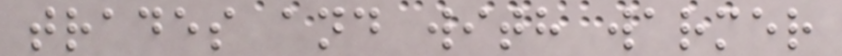trades and with warmer
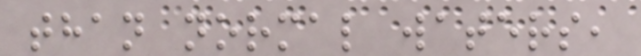than normal waters,
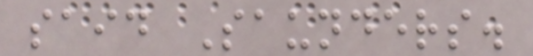said Saunders.
